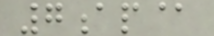7ap@
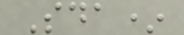Sda*
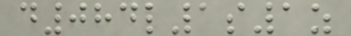d084l1s1z
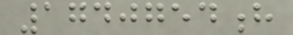1740754h
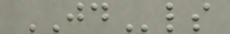JDls
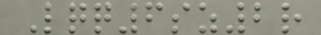Lqq6sz2r
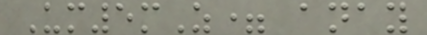Um5mZ= anay
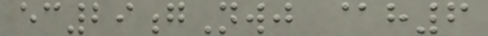ec29gNwj @h6
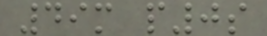49m p0s
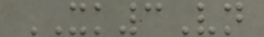XK3Vn
